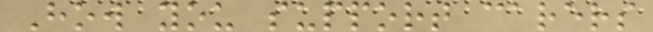How you support carers
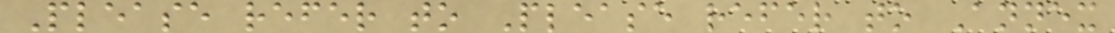Please refer to Please refer to Annex
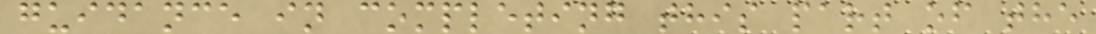guidance in completing this part of the
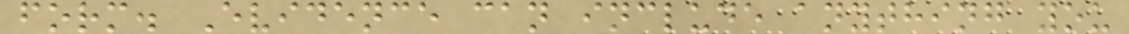form. Evidence can include anything you
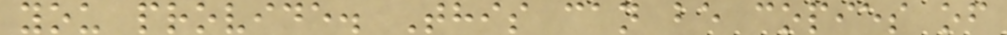you provide. This can be copies of
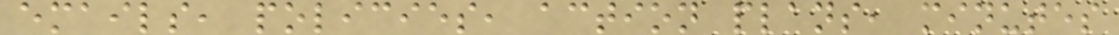emails, policies, action plans, minutes
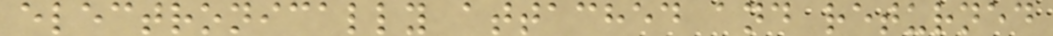electronically attached and returned
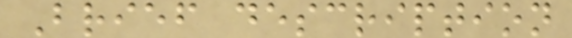Brief description
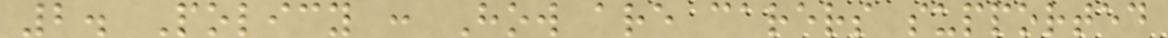2. Policy : How are carers supported
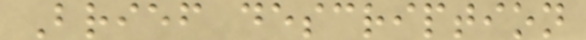Brief description
